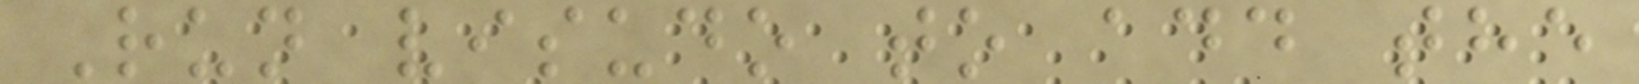Run visudo to add the
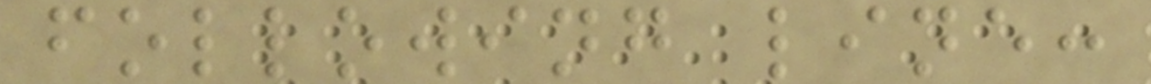following line:
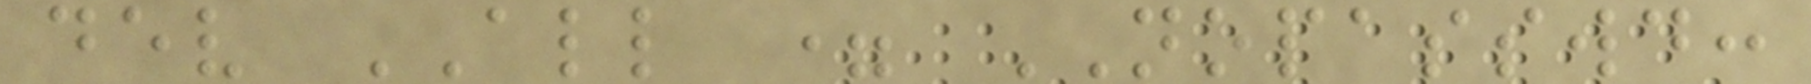dev ALL = NOPASSWD:
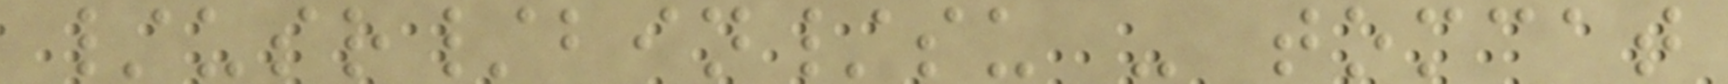/usr/bin/su - tomcat
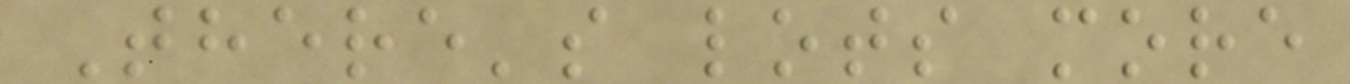There's lots more
